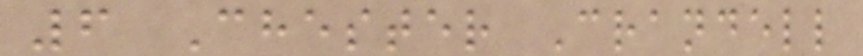6 Chester Crandell
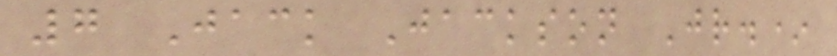7 Jack Jackson Jr.*
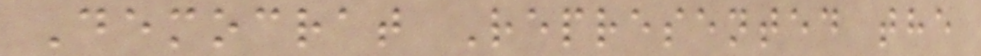Democrat Represented the
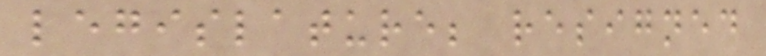legislature; resigned
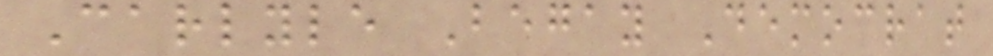Carlyle Begay Democrat
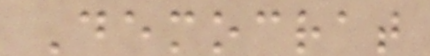Democrat
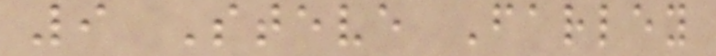9 Steve Farley
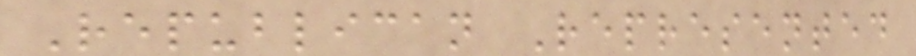Republican Represented
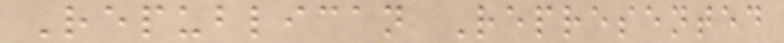Republican Represented
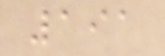191
